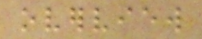overview
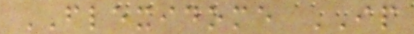FLEXIDOME IP
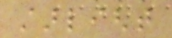starlight
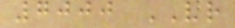7000 VR
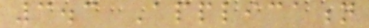3.3 Application
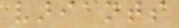variants
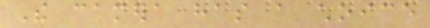The camera has a choice
